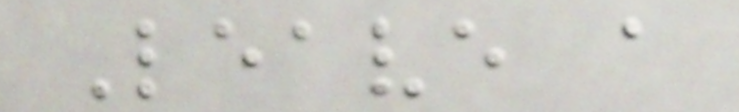Leave a
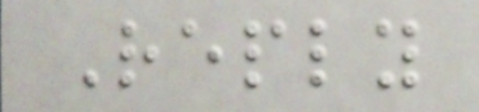Reply
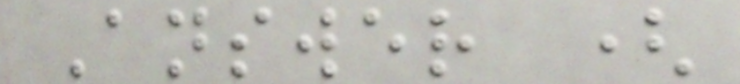Answer (
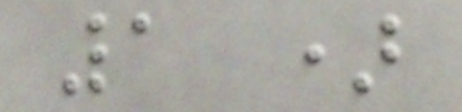1 )
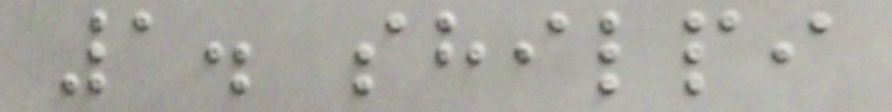1. shilpi
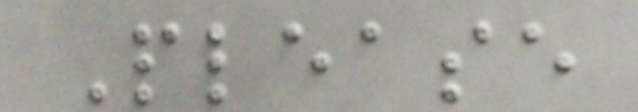Please
